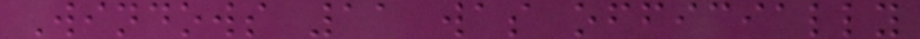Windows 11 was officially
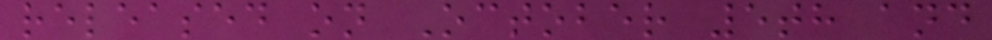released on October 5th and
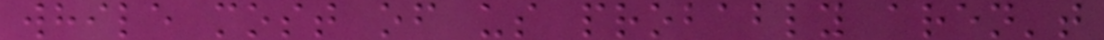while most of us probably aren't
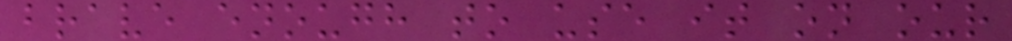brave enough to use it on our
